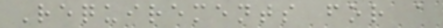Requirements for a
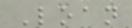Loan
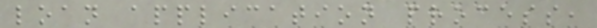loan application process,
